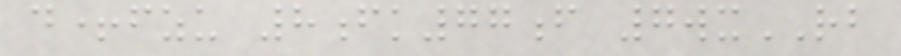d+fzu 8fk77f 7wxRB
